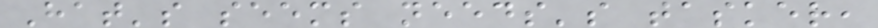Hat's seems needs's tasker,
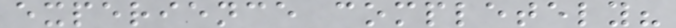experience completely?
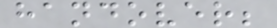handover;
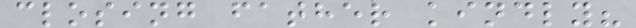closing father kindly?
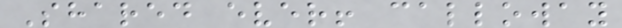Shared ever! calloway
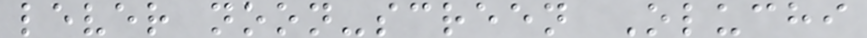lever noon-screen Oluchi
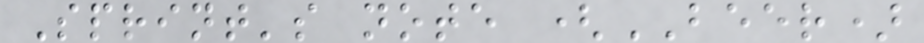Sprint's note (BEER)
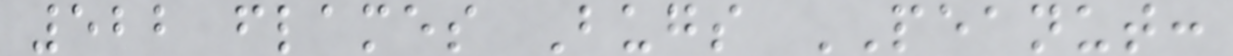522 flames Bugs PEANUT:
